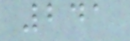241
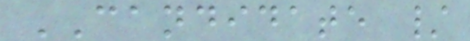CANDIDATE /
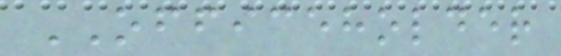OFFICEHOLDER
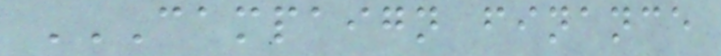CAMPAIGN FINANCE
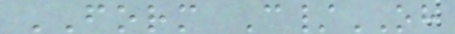FORM C/OH
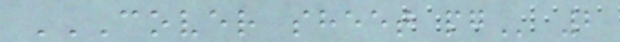COVER SHEET PG 2
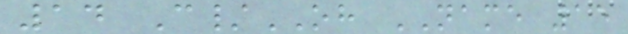14 C/OH NAME 15
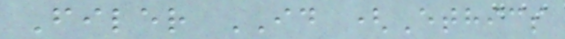Filer ID (Ethics
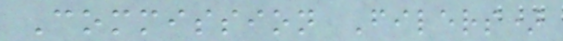Commission Filers)
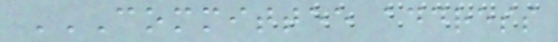COMMITTEE ADDRESS
